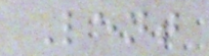Lent
